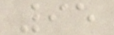95
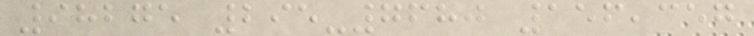98275 295-7680 156,357
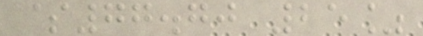$77.70 25%
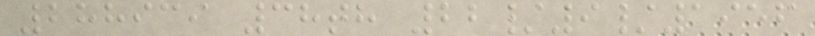288939 38th 22/9/1956
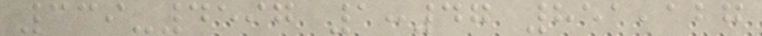339-4597 1:47 851,127
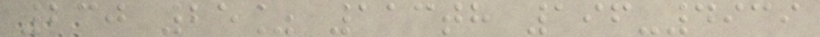230 25% 113th 196-4939
